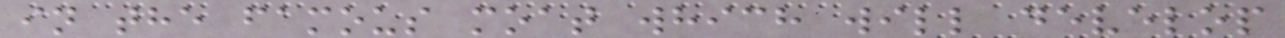in the famous moat which will develop
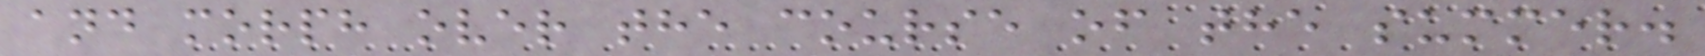and morph over the course of the summer.
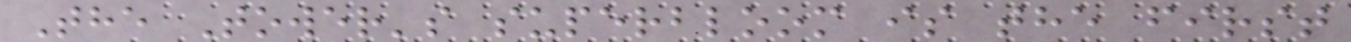The Tower's superbloom is the first
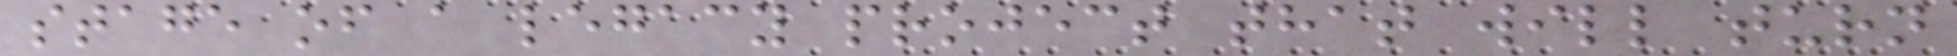stage of a legacy project that will turn
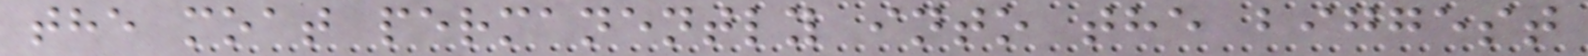the moat permanently into the biggest
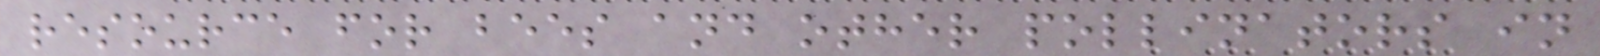resource for bees and other pollinators in
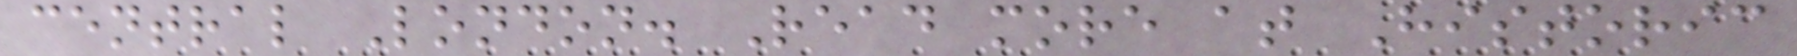central London. Read more at Historic
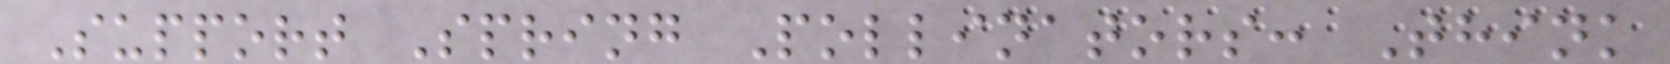Support Spring Pollinators: Think
